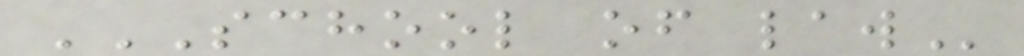SCHOOL OF LAW
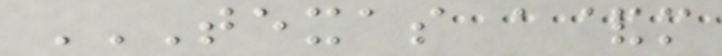TEXAS A&M
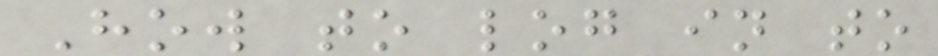How to log in to
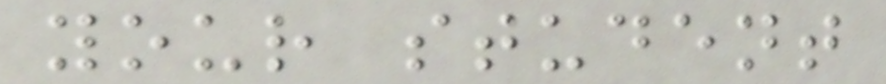your student
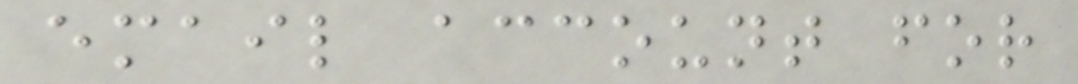email account for
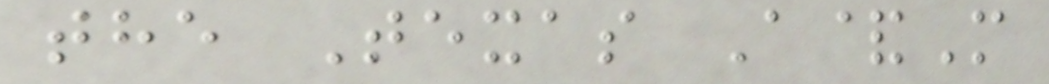the Texas A&M
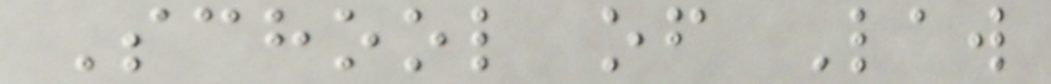School of Law
